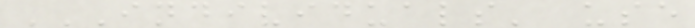INDIVIDUALS' USE
